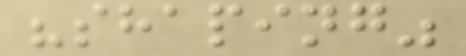"shaping"
